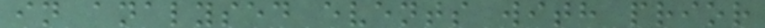in analysed events with prior
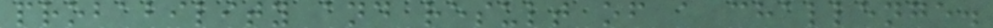probability and result of a challenge.
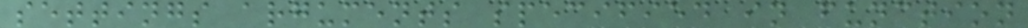settings arguments specified in function
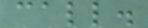call.
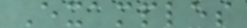Examples
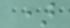)
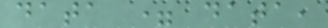data = data,
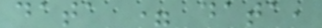data = data,
